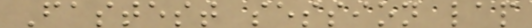Fastest session lap
